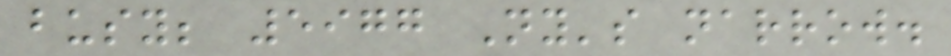busy; 5977 Ny's narrow.
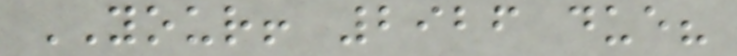YOUR! 2926 due?
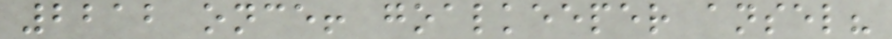2212 once! goalkeeper ansel?
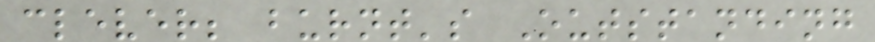clever; burnt's Outstanding
